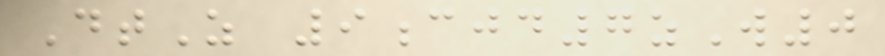DtZ 9cjd7zW0
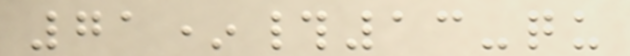71*#13-qu
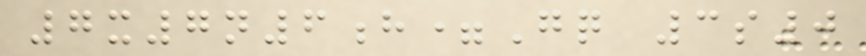7x7n6h=Gq 3s0
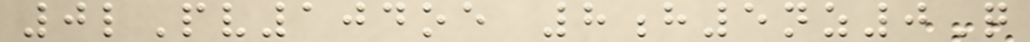0lPv104oe 8h5nz0Q
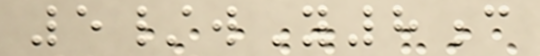5/wY8c
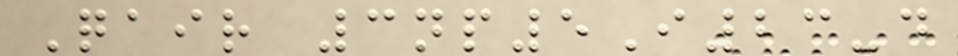Qair 3np5I23-d
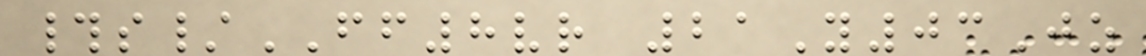#s/FF8vr 21Y03Jz
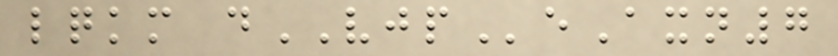lqkm dVJPeAxn7
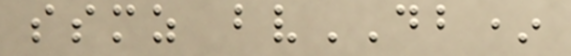ssmz bvDB*
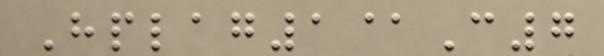Hplag1@C7
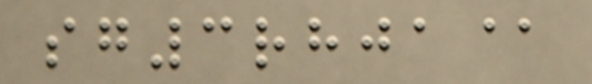sg3rhja@
